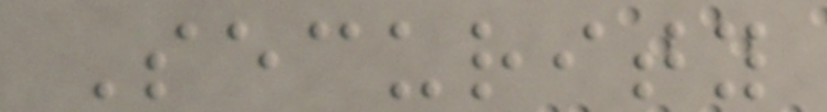Security
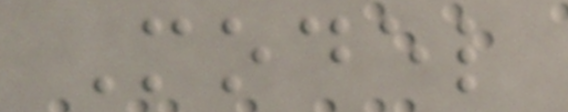Model
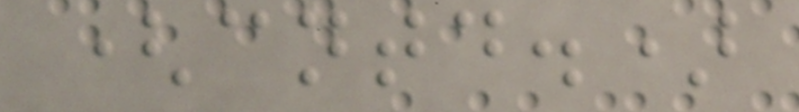(cntd.)
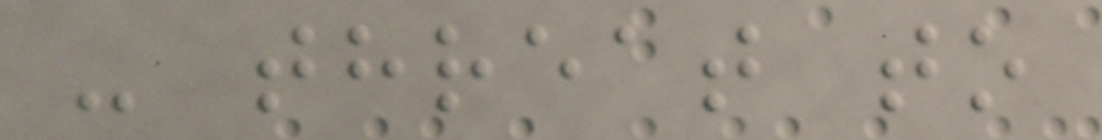- threat to
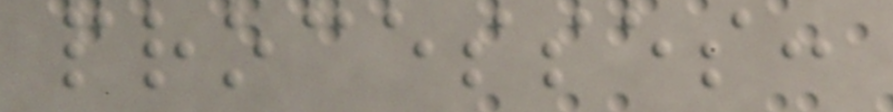processes:
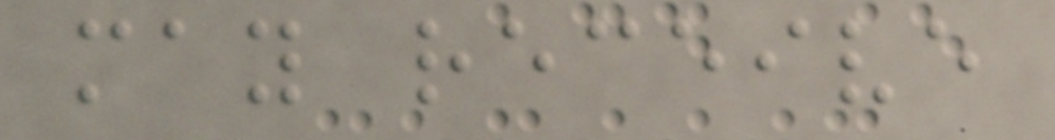may receive
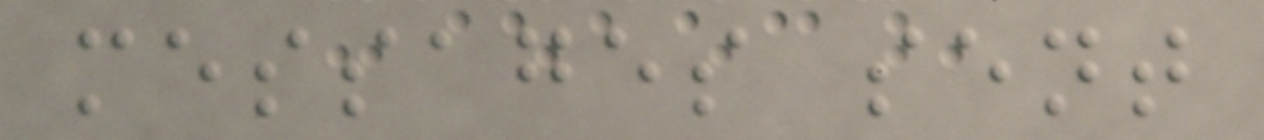messages sent
